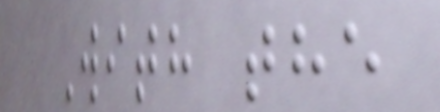With the
